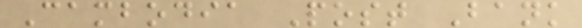Cambodia Post Bank
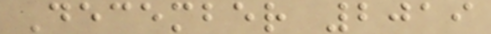December 2019
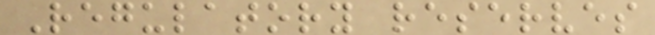Regulatory reserves
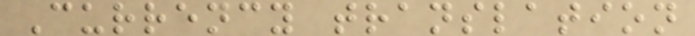Currency translation
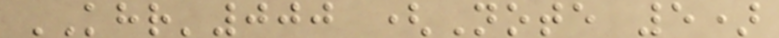KHR'000 (Note 5)
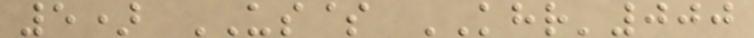5) US$ KHR'000
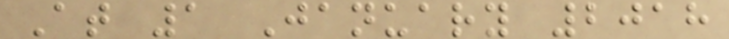At 1 January 2018
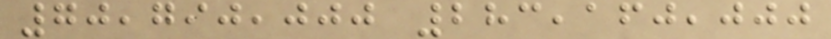70,790,000 283,160,000
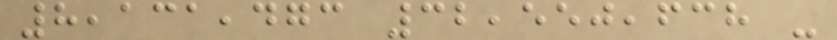8,131,473 32,550,638 -
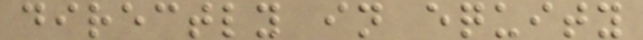directly in equity
